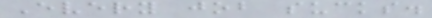Every job sucks.
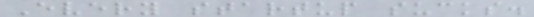Every startup sucks.
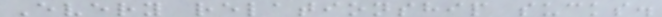Every relationship sucks.
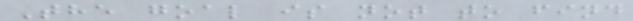The goal is not to find
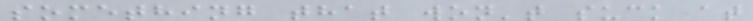something that won't suck at
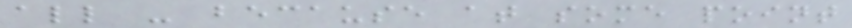all - because at some point
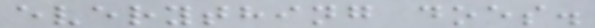everything does.
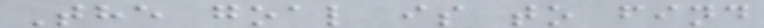The goal is to find
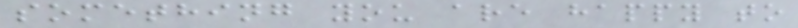something you are happy to
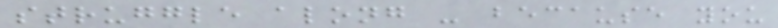struggle along - because you
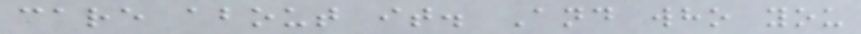care about it. And who you
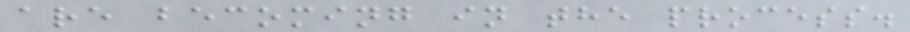are becoming in the process.
